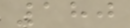180
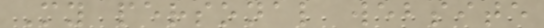My personal website
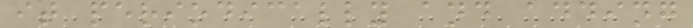it periodically and adding
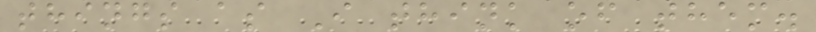things as I think of them.
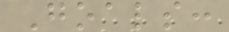Goals:
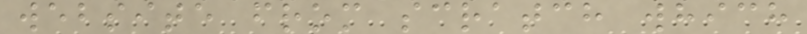website from scratch which
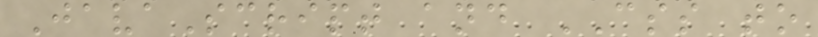JavaScript and CSS to
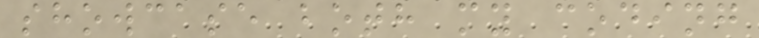showcase both my coding
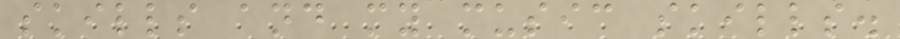skills and my music skills.
